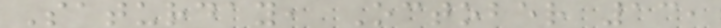Saturday, October 13,
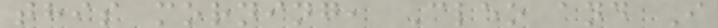this morning, Cleo and I
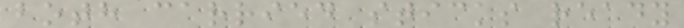both carried sticks ready
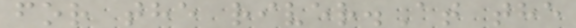for the river.At the
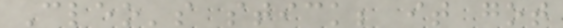Cleo's stick; it got
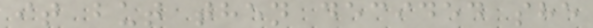it but then decided she
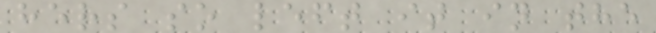hers so left it in the
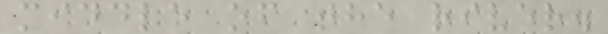middle of the river.
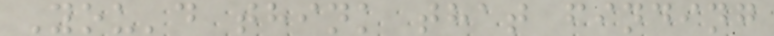You'd think that finding
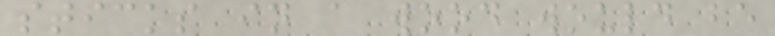sticks in a wood would be
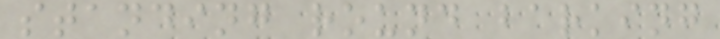standing round barking
